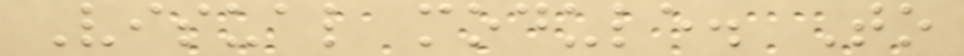Visual module. To
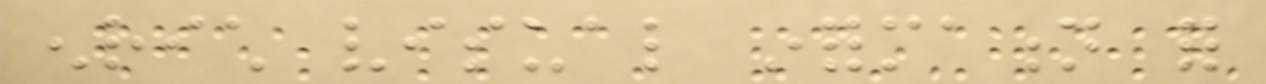enrich visual information for
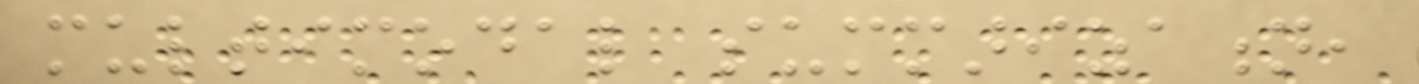multimodal summarization,
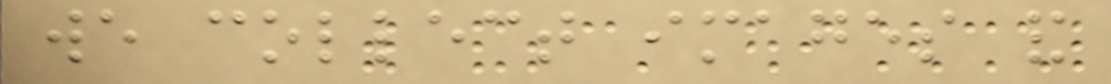we collect images and
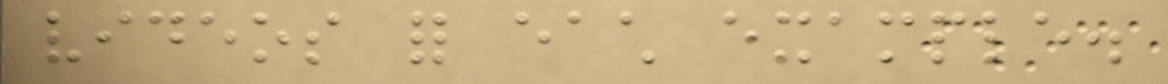videos for each example.
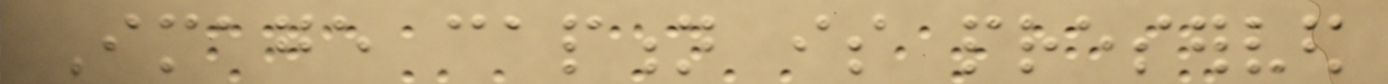Image caption is preserved
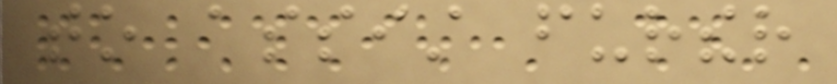to assist further
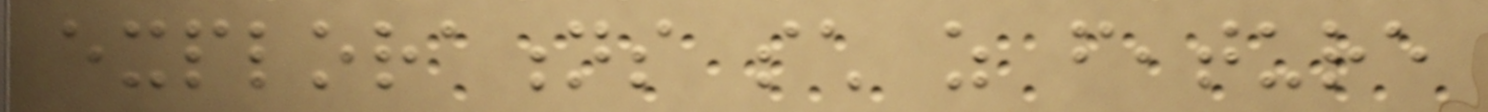explorations such as feature
